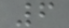6
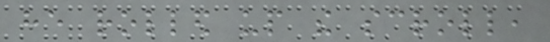he rolled up the scroll,
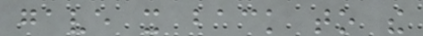gave it back to the
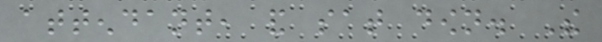attendant, and sat down. The
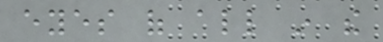eyes of all in the
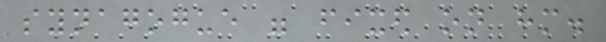synagogue were fixed on him.
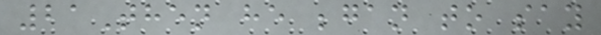21Then he began to say
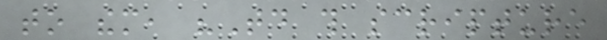to them, "Today this scripture
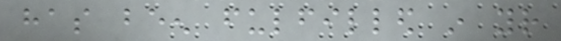has been fulfilled in your
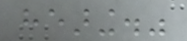hearing."
